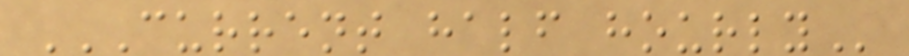CURRENT HALF HOURLY
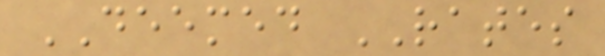DEEMED RATES
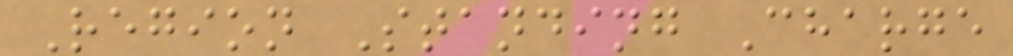Region Standing Charge
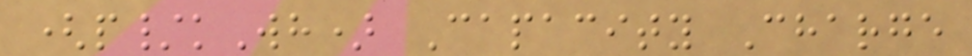(p/kWh) Capacity Charge
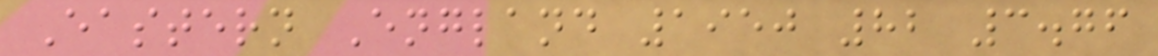Eastern England 1950 82 3.76
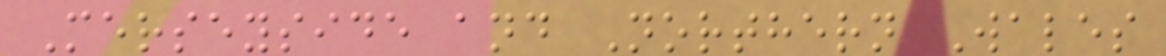Merseyside and Northern Wales
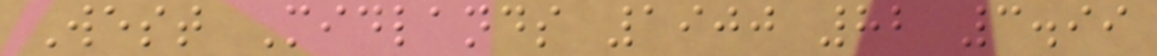West Midlands 1900 82 3.99
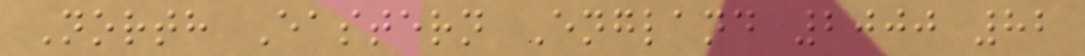North Eastern England 2000 82
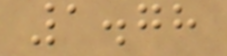1.78
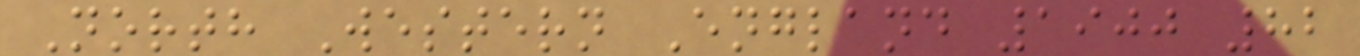North Western England 1900 82
